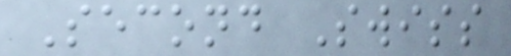Second Swiss
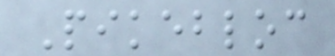Pikebloc
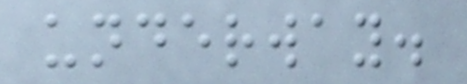underway.
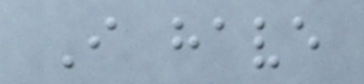I have
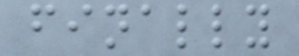finally
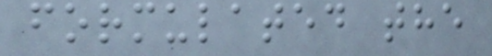formulated the
